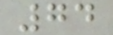74
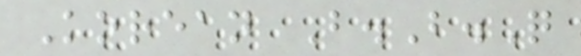Korean B.B.Q
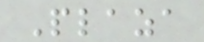Plaza
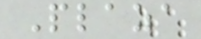Plaza
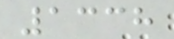1338
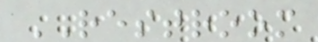RESTROOM
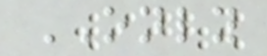ONLY
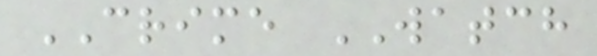CRIME WATCH
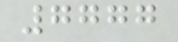7777
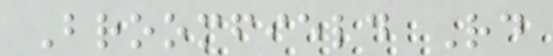Broomfield Rd
